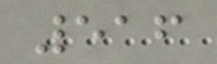516
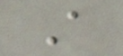A
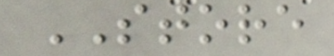STORE
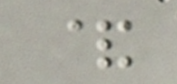&
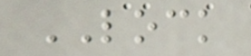LOCK
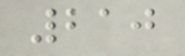210
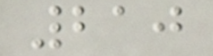210
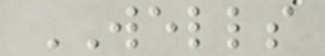WELLS
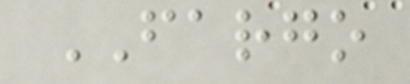FARGO
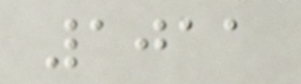1011
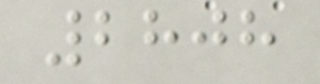2808
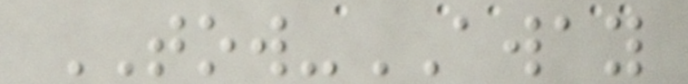TOW-AWAY
